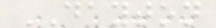DAYTON
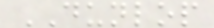DUNLOP
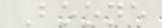Boone
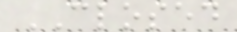CLOSED
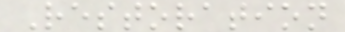Restoration
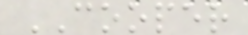COOPER
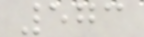573
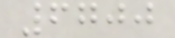6700
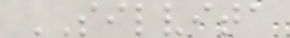SILVITA
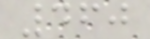460
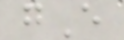gE
